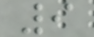9
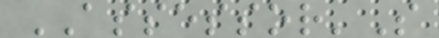ASSESSOR'S
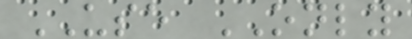USE ONLY
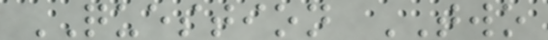QUESTION TWO
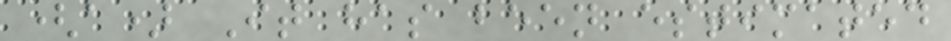(a) It has been estimated
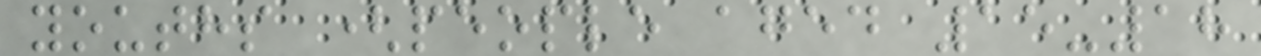youths (people aged 15-18
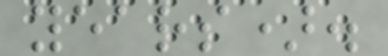years).
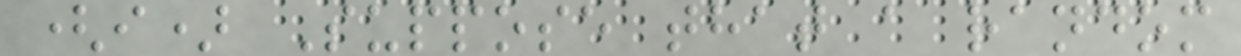(i) Suppose that a random
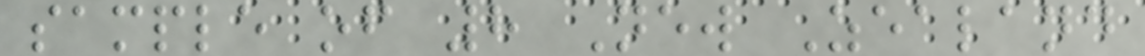sample of 8 New Zealand
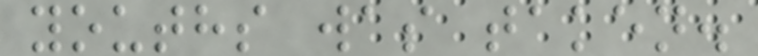youths was taken.
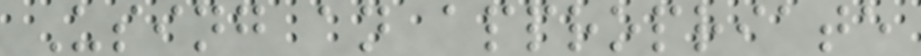Using an appropriate
